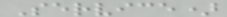Service)
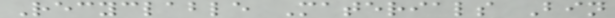Recyclable Materials Bin
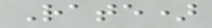Rate)
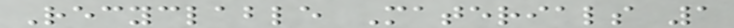Recyclable Materials 1
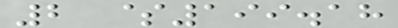2 $199.18
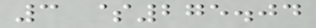3 $275.04
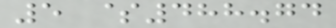5 $488.74
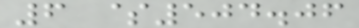6 $504.06
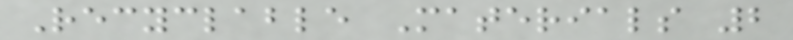Recyclable Materials 2
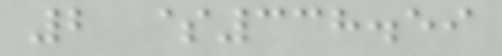2 $338.59
